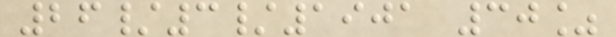26/3/1901 30%
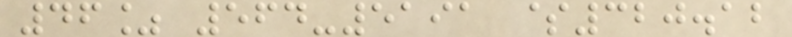46% 564-5191 $320.12
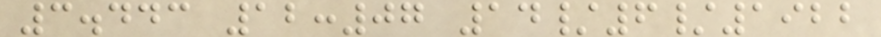3.443 12:07 14/6/1922
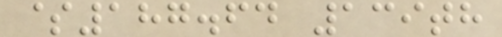$187.64 139th
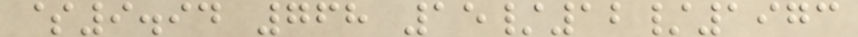$9.94 768 15/12/1973
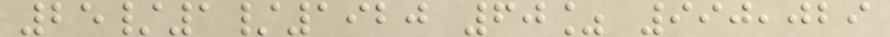25/1/1920 60% 990,029
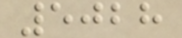5028
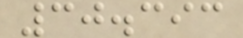30.393
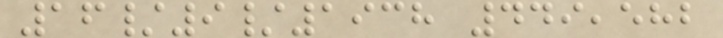16/9/1938 449,582
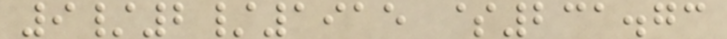9/2/1915 $231.73
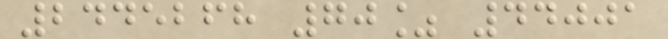2445268 70% 44001
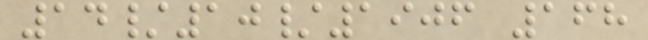14/10/1906 168
